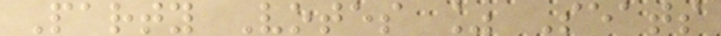Party Votes % Seats
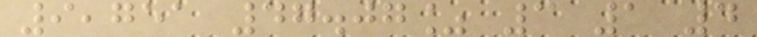9,751 47.07% 3 1 4
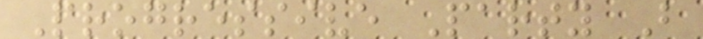Progressive Party B
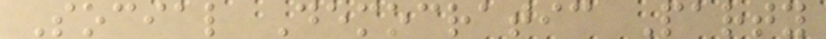Social Democratic Party
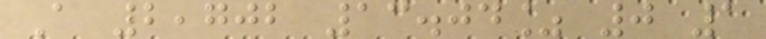A 2,702 13.04% 0 1
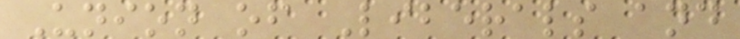Union of Liberals and
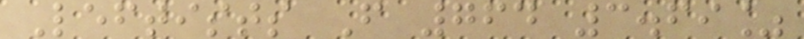Leftists F 764 3.69%
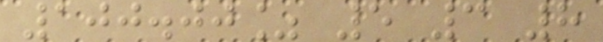100.00% 5 3 8
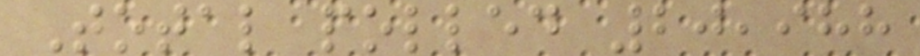Total polled 20,988
